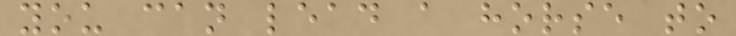you can lead a horse to
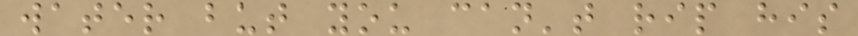water but you can't rip his
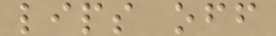lips off
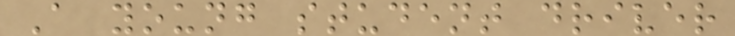A young student driver
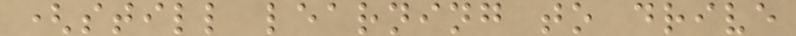(still learning to drive
